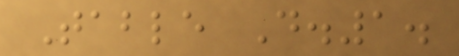Table D.1.
